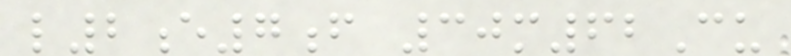l2e7f 30m62Cu
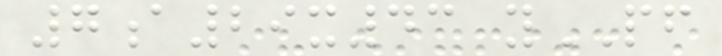7a29x43 yPF
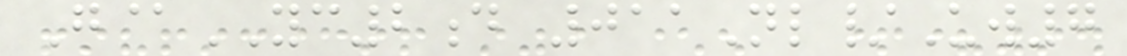G@YC2d 011Nl/Uw7
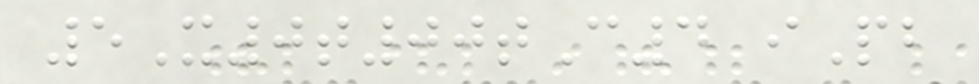5X0t00tC4 iPb
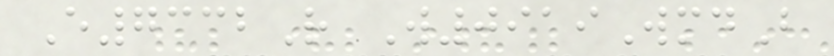E7332R W0919WmdB
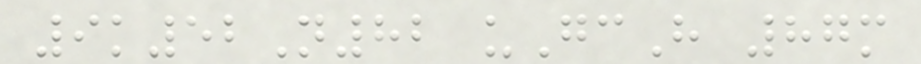9k52N82 uGcH 87m
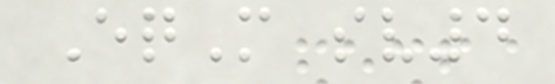EqM sv4
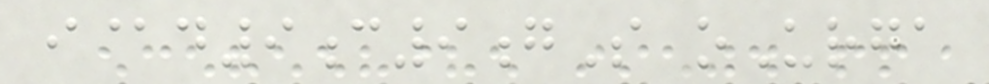i@d9c9gS oUrga
